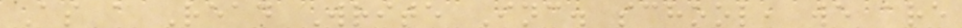As a Read Write Inc. school, we are
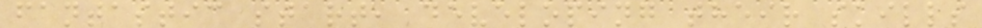fantastic start, developing their skills
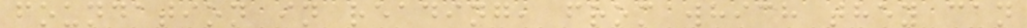foundation in reading, from which they can
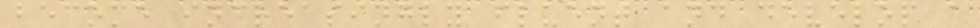become increasingly fluent and develop a
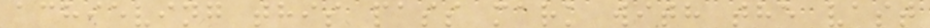achieving this pass mark with the vast
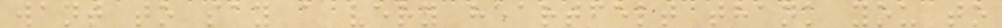want to say a very heartfelt thank you to
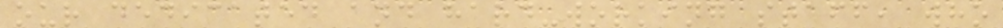our dedicated and hard-working staff, who
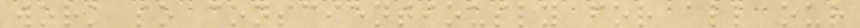work so conscientiously for all our
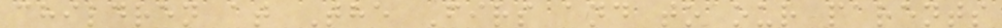children at The Firs and to our parents
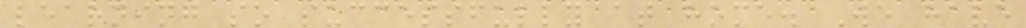learning so successfully at home. We have
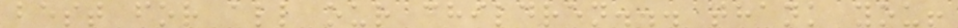best for all our children... thank you!
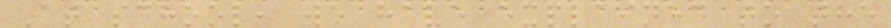At school, we have explained to the
